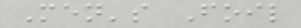Men's Foil
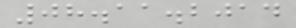08.11.2014
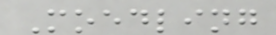Moedling
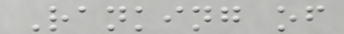Ranking of
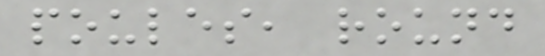poules, round
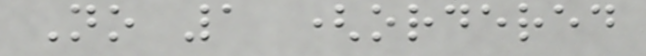No 1 (ordered
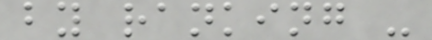by ranking -
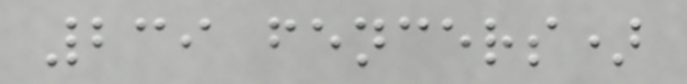239 fencers)
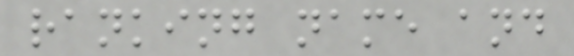ranking name and
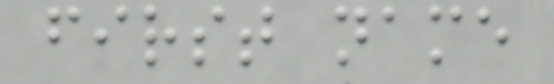first name
